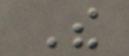The
